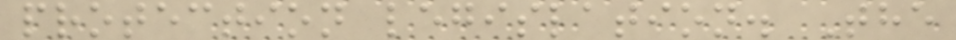protection legislation. The
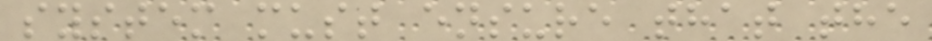system must ensure that the
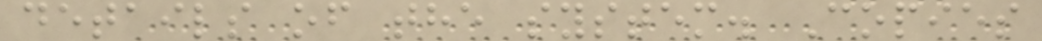details of the system. Copies
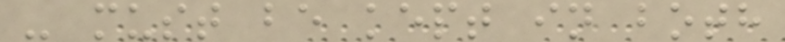- must be kept in both
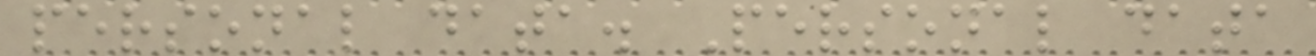personal data. Personal data
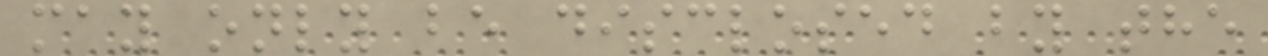may only be disclosed by the
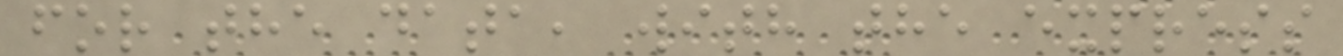for the data, with the express
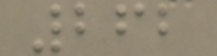262
